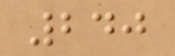240
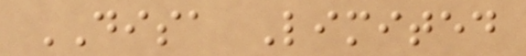DISA Limited
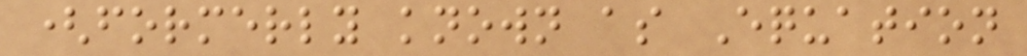(formerly known as Equation
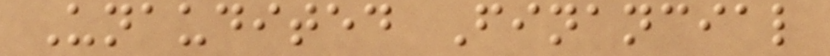Unaudited Financial
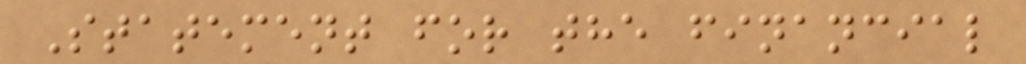Statement for the financial
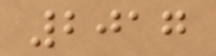2017
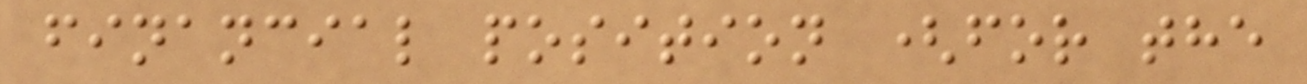financial position (for the
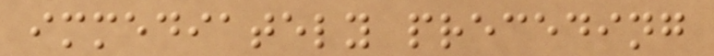immediately preceding
